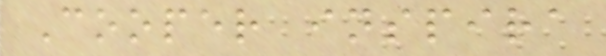Cooper inspira
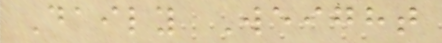Daily Weight
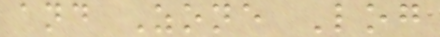and Zone Log
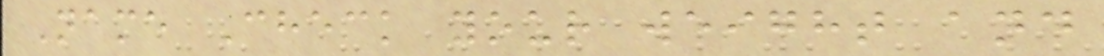Name Check your weight and
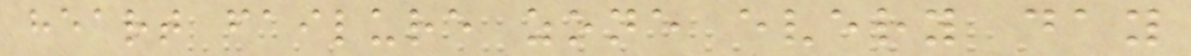heart failure zone every day
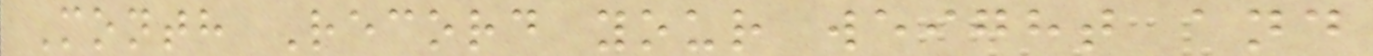Month Record your weight and
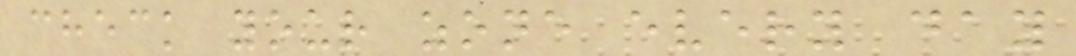check your zone every day
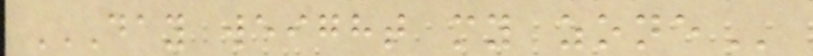DAY WEIGHT MY ZONE
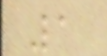1
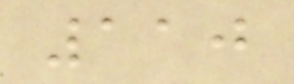110
